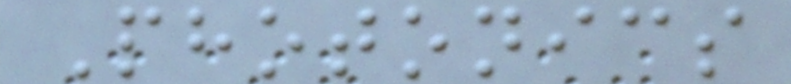Photonics
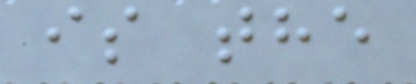is the
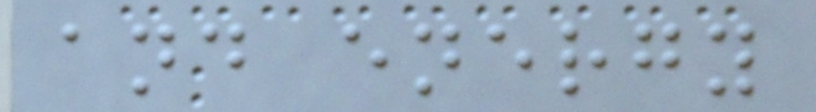and energy
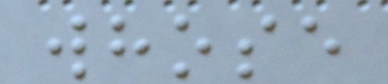whose
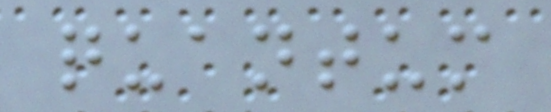quantum
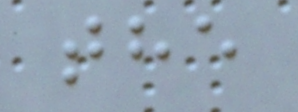the
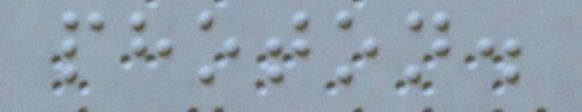photon.
